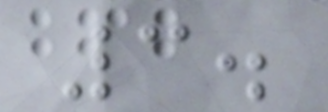3.
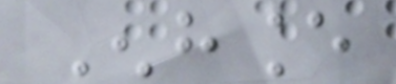Enhance
